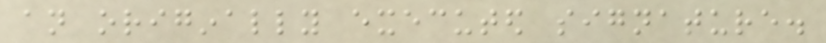an originally executed signature.
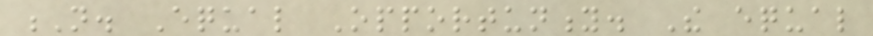N. Equal Opportunity. The equal
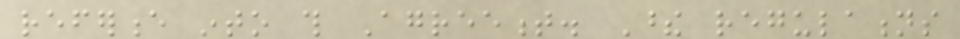reference into this Agreement. These regulations
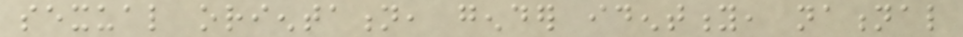sexual orientation, gender identity, national
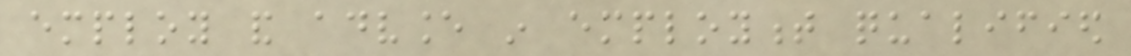employ and advance in employment qualified
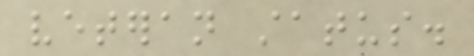veteran status.
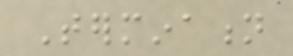Termination
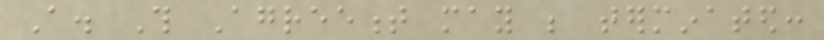A. This Agreement may be terminated:
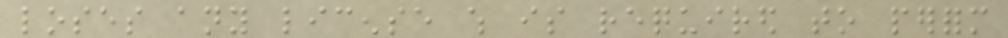loses any license which is required to perform
